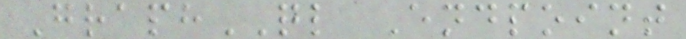GraphQL Endpoint
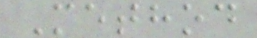Method
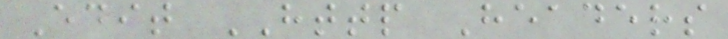Edit HTTP Headers
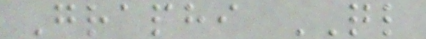Graphi QL
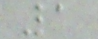1
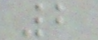2
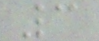3
